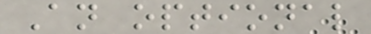An optional
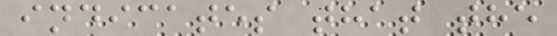indicates that the
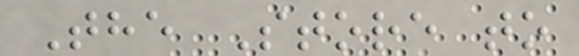The Store to
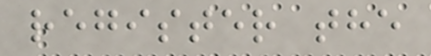register the
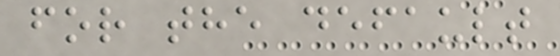for the default
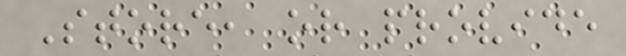Store, or provide
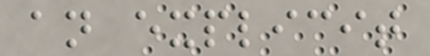an explicit
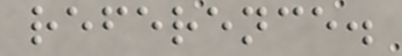reference.
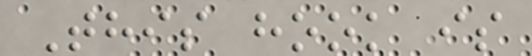This hook is
